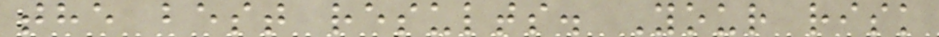the best results. Your risk
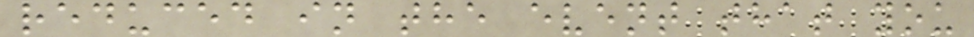reduced in the event that you
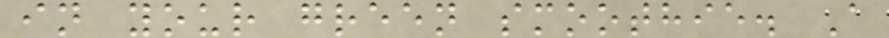in your green smoothie. A
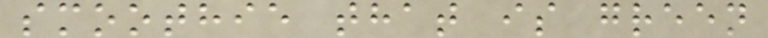smoothie that is green
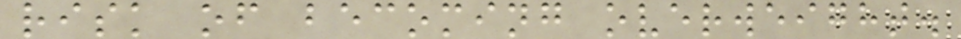risk of becoming overweight.
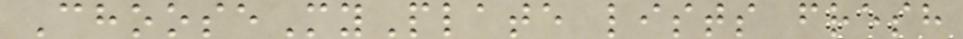ChooseMyPlate lists fresh
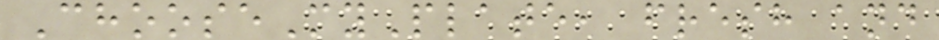ChooseMyPlate, fresh and
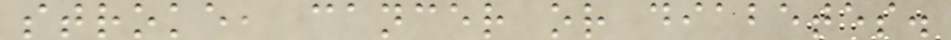stroke, cancer or diabetes.
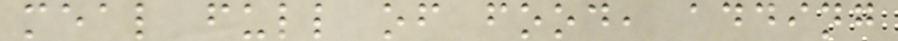meal full of food, adding
